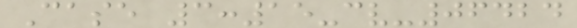Case 3:15-cv-06424
